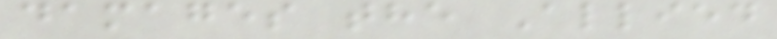damages the Allied
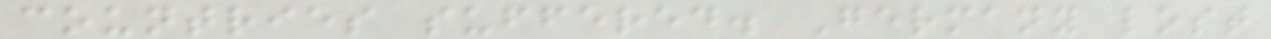countries suffered. Germany lost
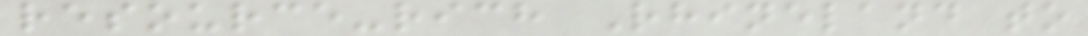resource-rich Rhineland to
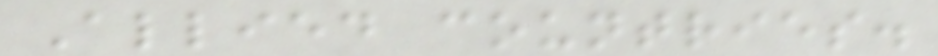Allied countries.
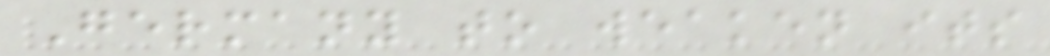Germany to weaken its
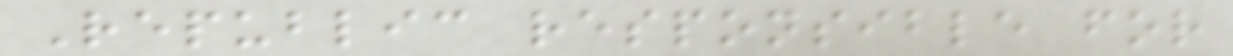Republic responsible for
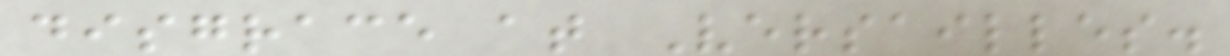disgrace at Versailles.
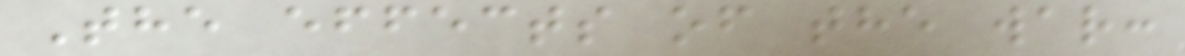The effects of the war:
